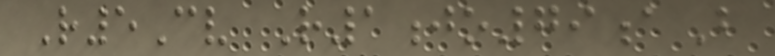R5Cv R1jo79aB
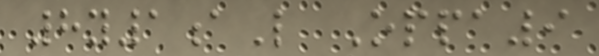8y1aL Oppa9
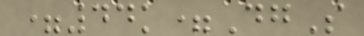=44k=DgS
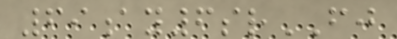69ay6srFJ
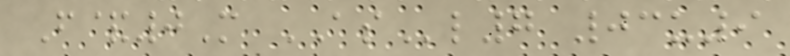F&0M ASl7 03u9
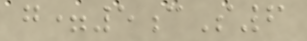g=5cS6
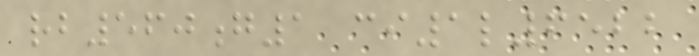rb560g1 ci1l6522
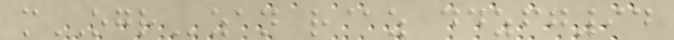mOGRzan r@z ddzfg94
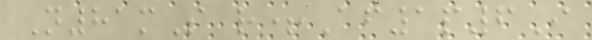N81mS r+Af1p6I
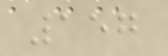157
